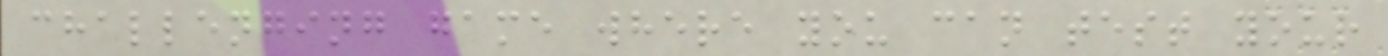challenging game where you can test your
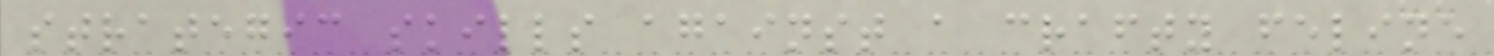strategic skills against a crafty feline
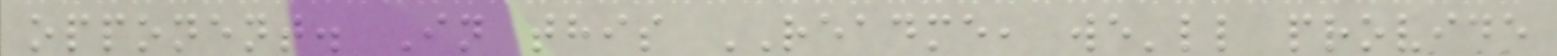opponent. In this README, we'll provide
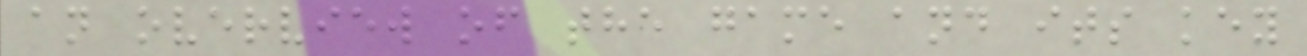an overview of the game and its key
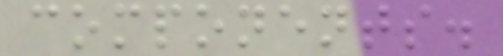components.
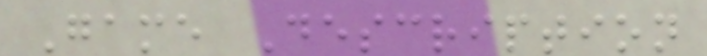Game Description
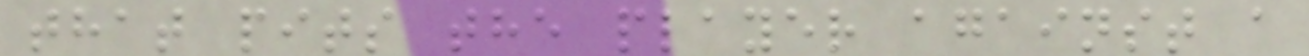that pits the player against a
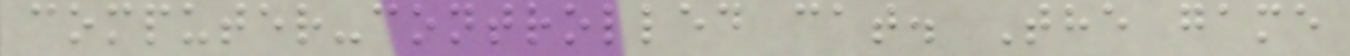computer-controlled cat. The game
